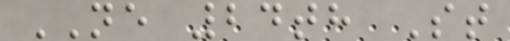NE 24th St
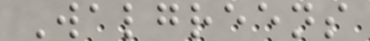Walgreens
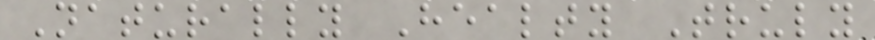Naturally Healty Truly
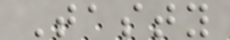Tasty
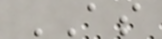AS
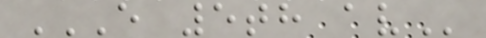E 5TH AV
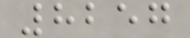8257
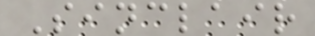Sinclair
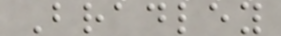Bradley
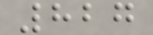827
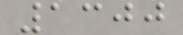1300
